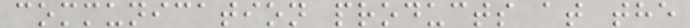communication products at the
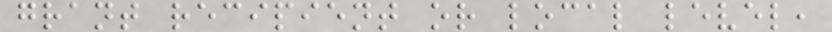grant recipient or local level,
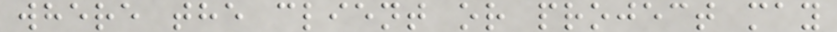where the client or project may
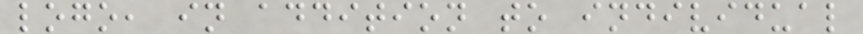logo, in addition to individual
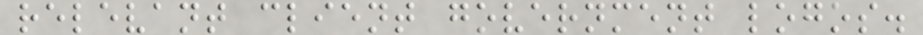relevant client government logos.
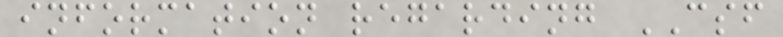information regarding CSF
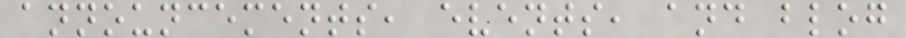announcements, events, and blog
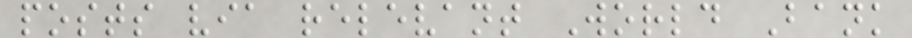posts via relevant World Bank
